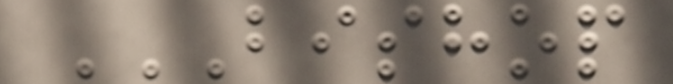BISHOP
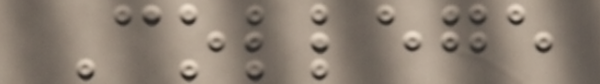College
